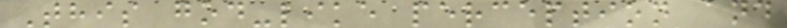This god-like perception and
